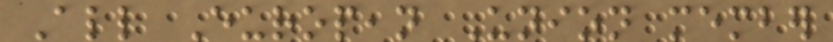All European Union member
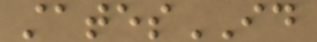statesID
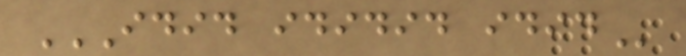IDID IDIDID IDID
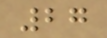27
